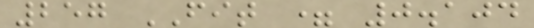257 FIT = 0.104
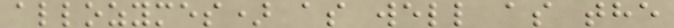allozymes) as well as the
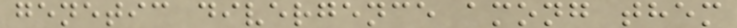genetic divergence among them
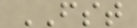FST
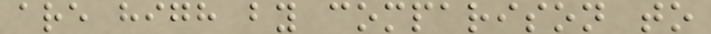are high by comparison to
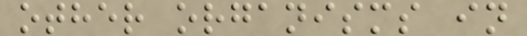other organisms in
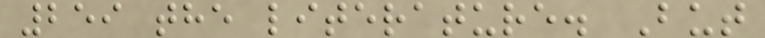259 the literature. But
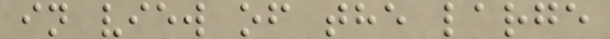in view of the large
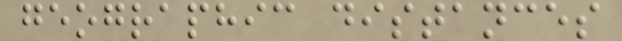geographic distances
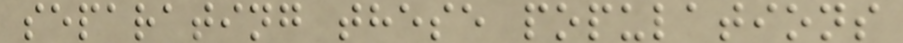separating these populations
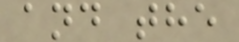and the
